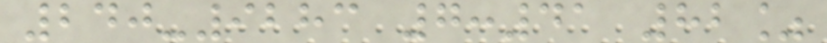240-9283 7:41 82%
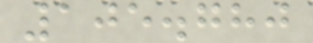105.780
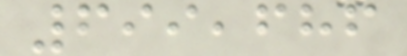699,686
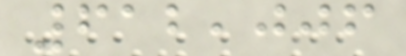612,006
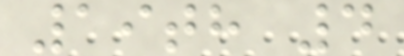19th 4
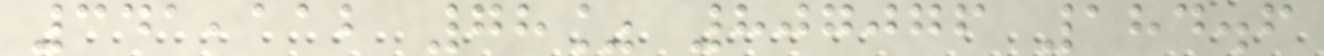341,112 78% 807076 184.6
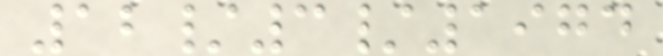12/3/1974
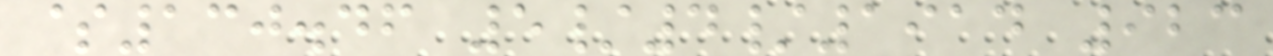$130.46 5/4/1914 923
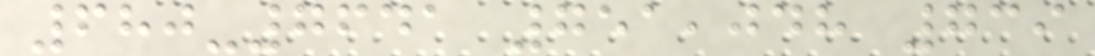680-7641 751,048 739
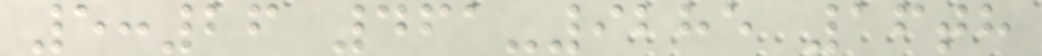5:26 461-9285 16th
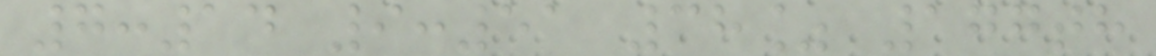7:14 9:51 38% 177th
